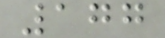177
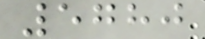5780
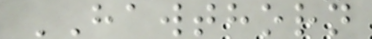HAWTHORN
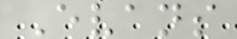Evans
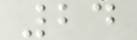24
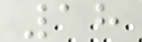18
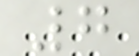7
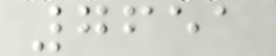7651
